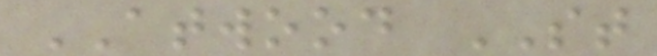ATWOOD ST
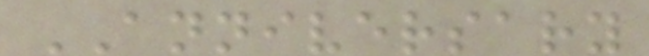ANNIVERSARY
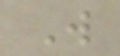W
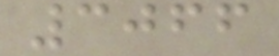3066
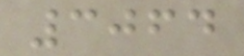3064
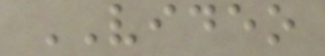VIDEO
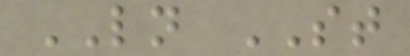LN ST
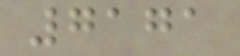7171
